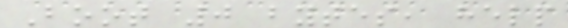Boot 0 bytes, help
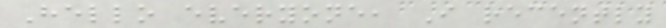Hello everyone, I recently
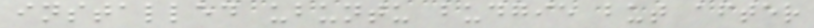installed ubuntu budgie but after
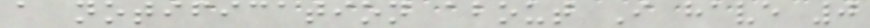a notification about I have 0
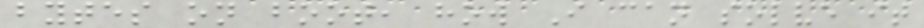bytes on boot, how I can solve it
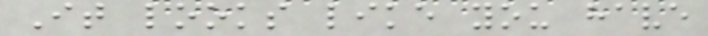It looks like you have
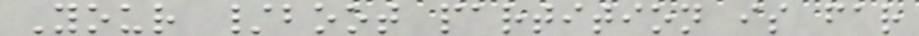Your /boot partition is far
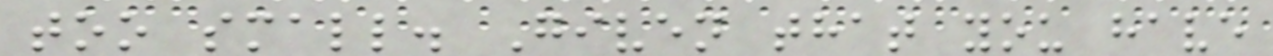too small. Given that you have
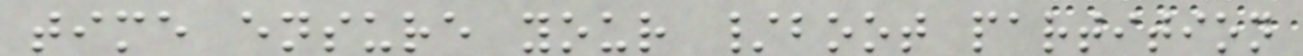time ensure your /boot partition
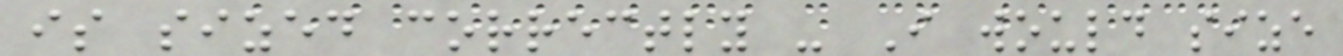is sized correctly - I would size
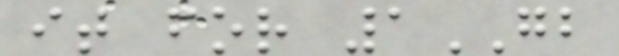it for 1GB
